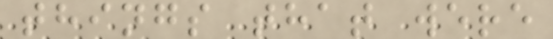things that were
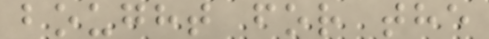bought for the
